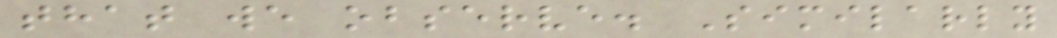that we observe. Similarly
